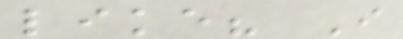like? I
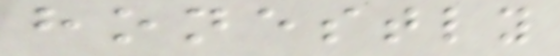honestly
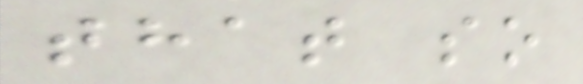that so
